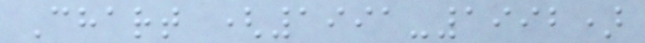Chart (1991-1992)
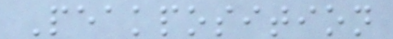Peakposition
